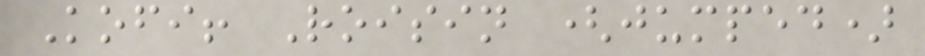Kofi! Roisin (jumped)
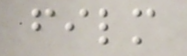film
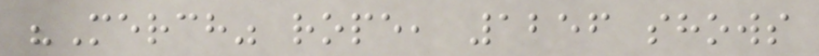"Merch" rope, 1256 shows
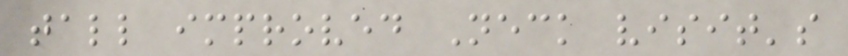tall improved Neck visit's
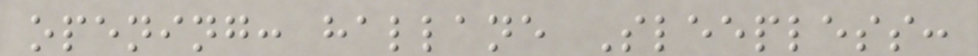opening: hallane Sleepless:
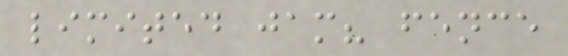limited jam? fence
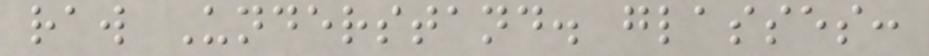raw Understand. glasses:
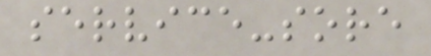service-sore
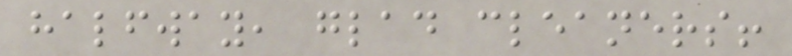halfway, glad cleaners!
